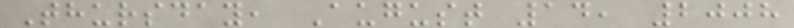Thursday, August 14, 2008
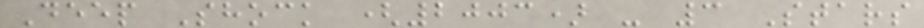Deep Shock (2003) - 3 Stars
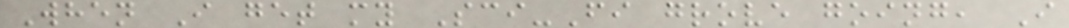When I get my Sci-Fi grove going, I
